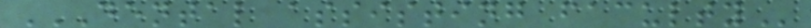DENTAL ASSISTING FACULTY
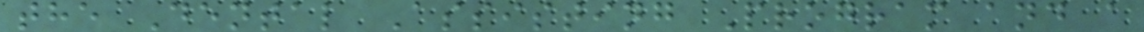the Dental Assisting Program and a
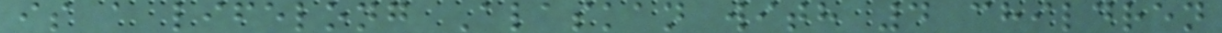is a lifelong Alaskan with 4 children
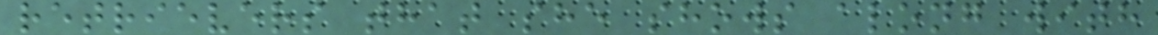retrievers that she shows along with
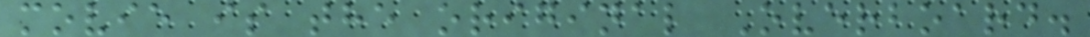movie is the original Overboard.
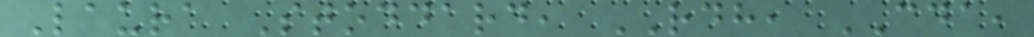Laura Stoddard, RDH, CDA,
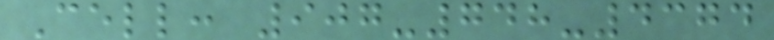Cell: 907-748-4374
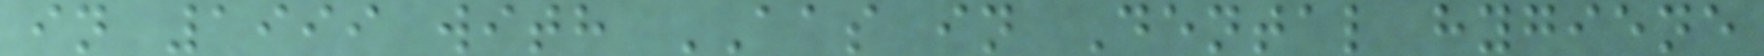in 1999 with AAS in Dental hygiene
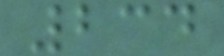234
